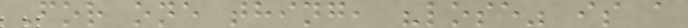For one thing, "lose" is a
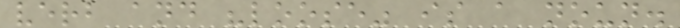verb and "loose" is a noun.
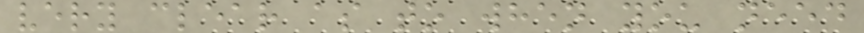very clear as to when you need
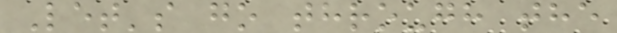Let's go through the
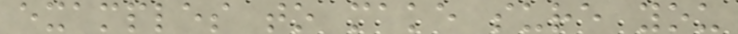examples to make sure you
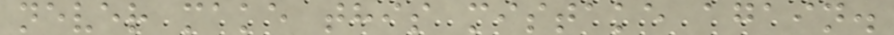never make this mistake again.
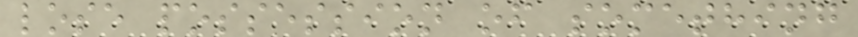lose possession of something
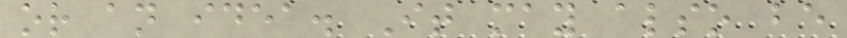or an idea. It may also be
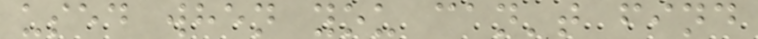used when you can't find
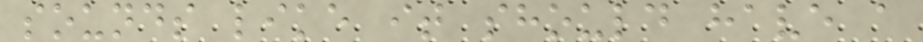sounds like it should have a
